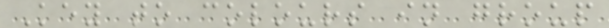Key to colours in group
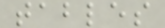tables
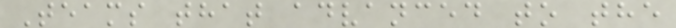Teams that advanced to the
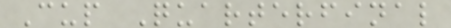Cup Quarterfinal
